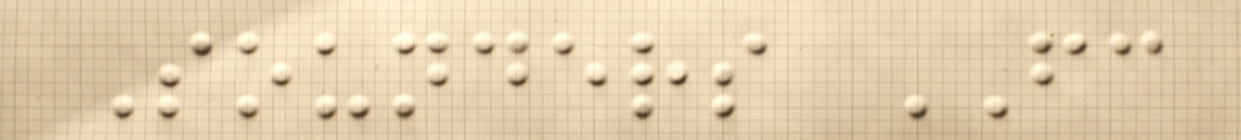Sounders FC
